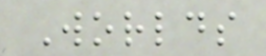Worlds
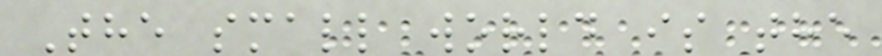The small world is the
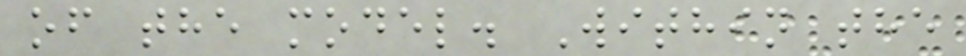of the model. Within the
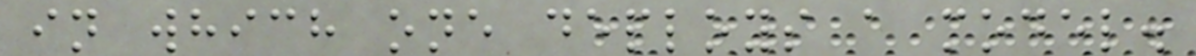in which one deploys a model.
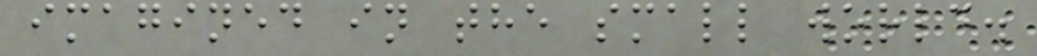imagined in the small world.
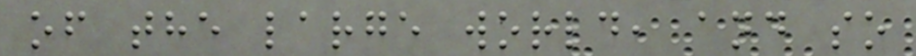of the large world, and so
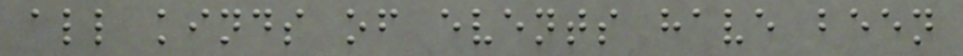all kinds of events have been
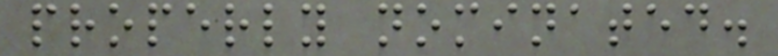properly nominated.
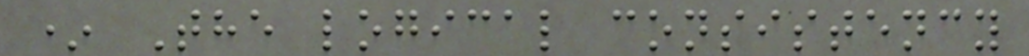* The logical consistency
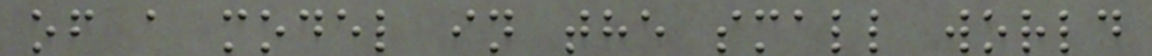of a model in the small world
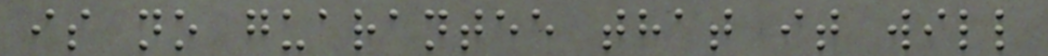is no guarantee that it will
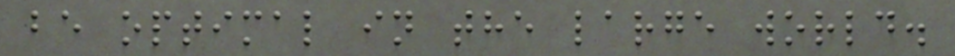be optimal in the large world.
